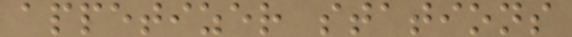appetizer stations
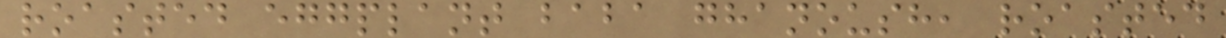roasted eggplant baba ghanoush, roasted
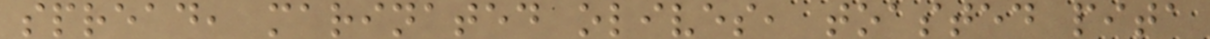spread, marinated olives, toasted pita
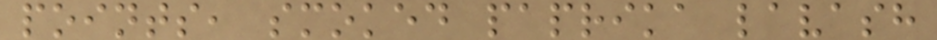points, smoked paprika lavash
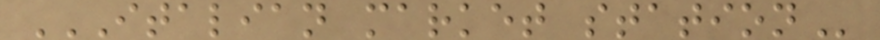ITALIAN MARKET STATION
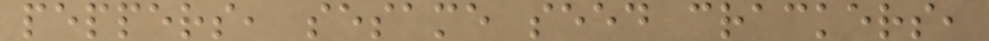peppers, sesame seed crackers,
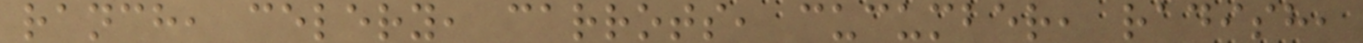ranch, celery, carrots, cucumber, radish,
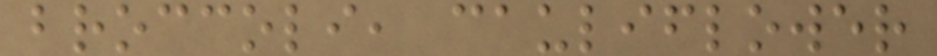broccoli, cauliflower
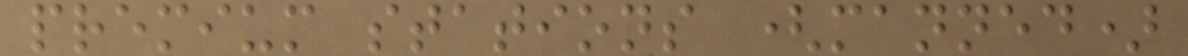premium stations (manned)
